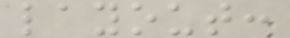layout:
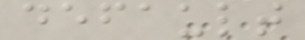default
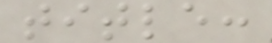title:
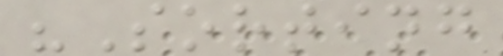"Sorting
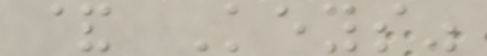& Keys"
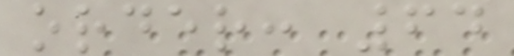order: 64
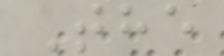The
